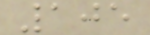105
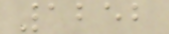1252
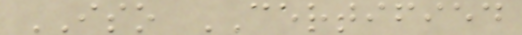ISO CERTIFIED
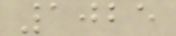1025
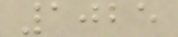1025
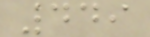449
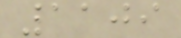1109
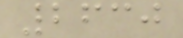2630
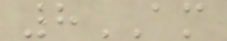8AM
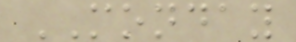MONDAY
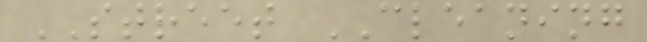STREET CLEANING
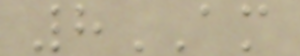8AM
